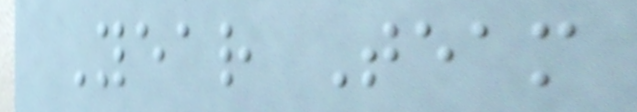Year Team
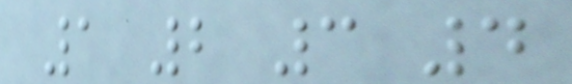1 2 3 4
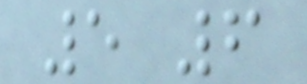5 6
